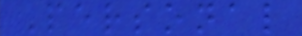Personal
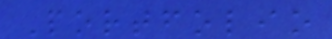Portfolio
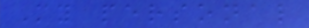My personal
